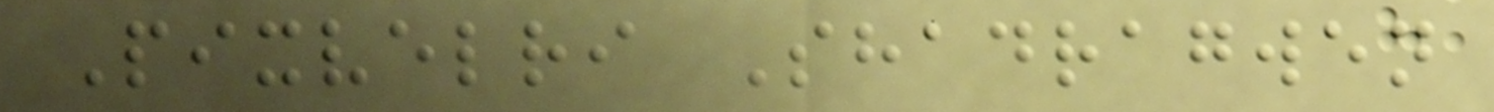Pixvelri Shadragwen
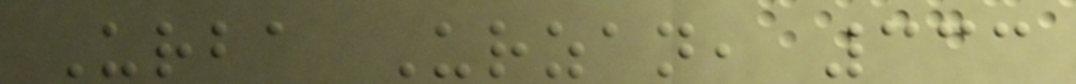Urba Urzan, 333
